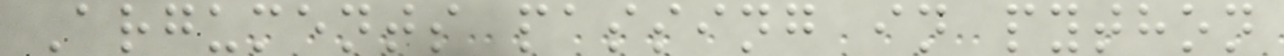Arguments passing in python
